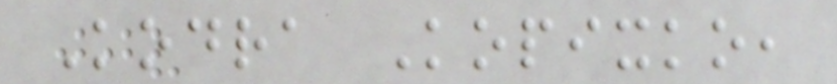Kodra Kopixko,
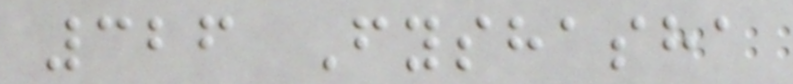326 Fyshasha
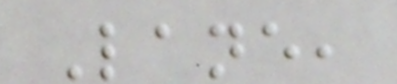Lane,
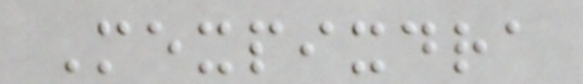Mexpixdra
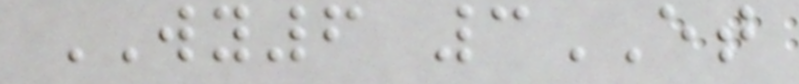WY6 3ET
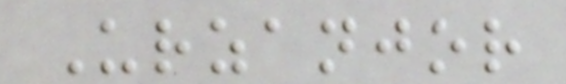Urzanjor
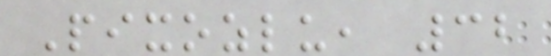Pixozlu, 32
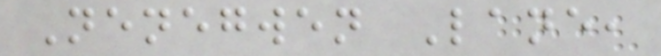Nenegwen Lane,
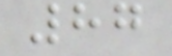87
